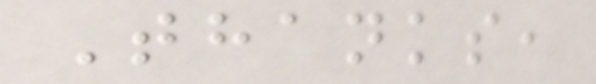Thanks,
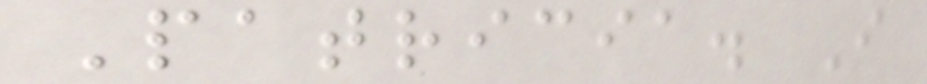Patricia. I
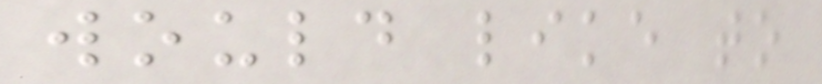would like to
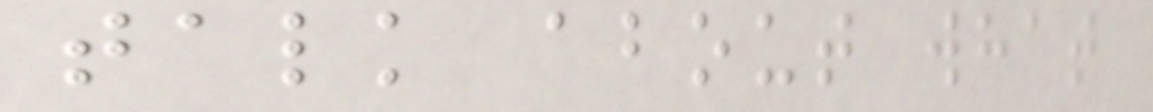talk about what
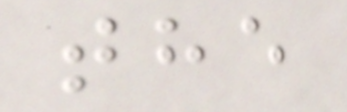the
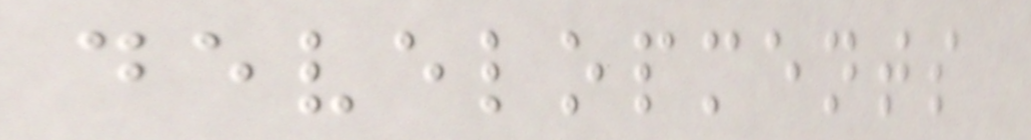developments
